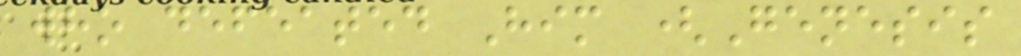who defeated Him (Genesis
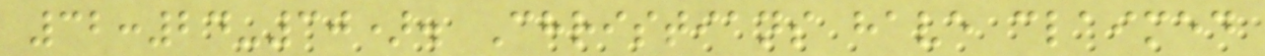32:24-30). Christians have claimed
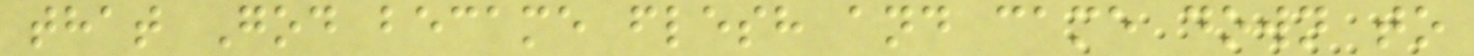that God became flesh and came down to
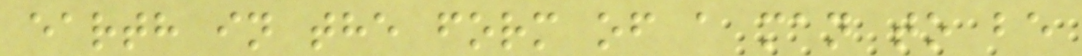earth in the form of a man to be
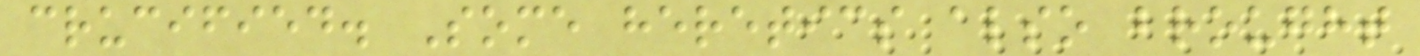crucified. Some heretics also brought
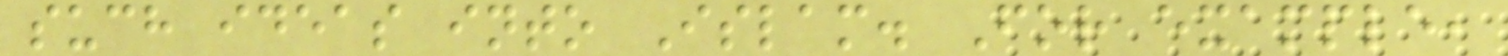such ideas into Islam. For example,
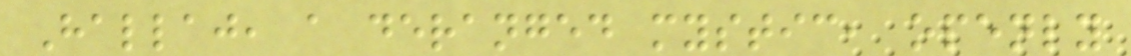Hallaj, a deranged mystic, openly
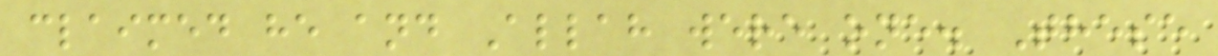claimed he and Allah were one. These
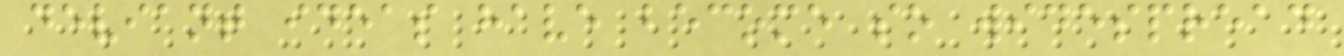deviant ideas have become so widespread
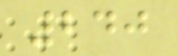240
